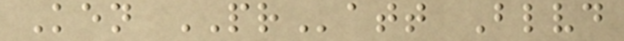Ken PRatt Blvd
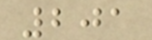201
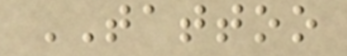TATTOO
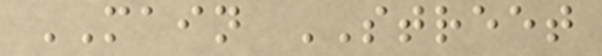MAIN STREET
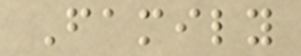Family
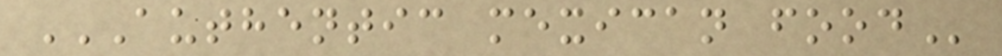AUTHENTIC MEXICAN FOOD
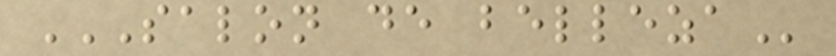SALON DE BELLEZA
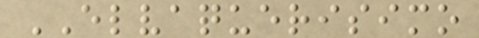ELVAQUERISIMO
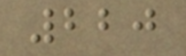220
